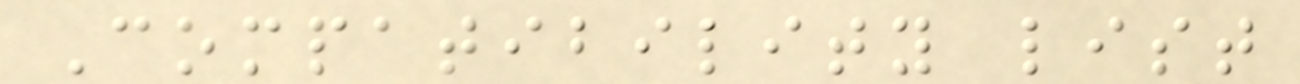Compatibility list
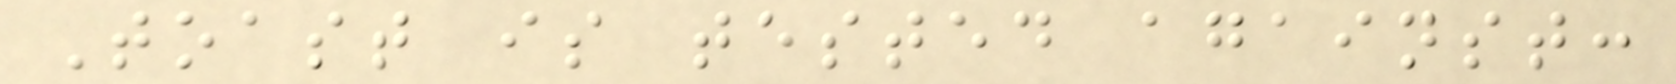Toast is tested against:
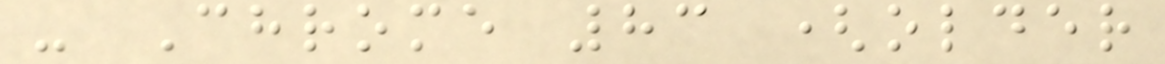- Chrome 83 (older
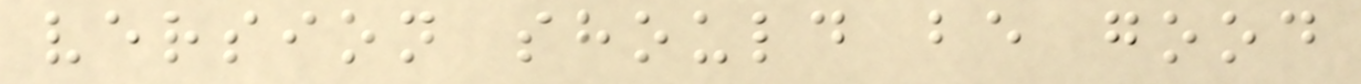version should be good
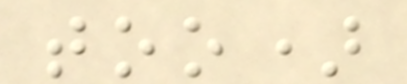too)
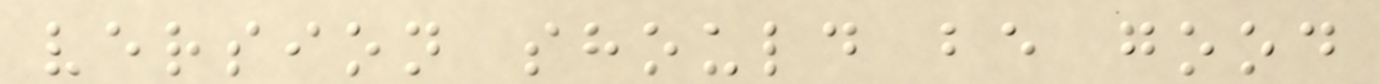version should be good
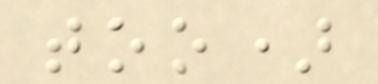too)
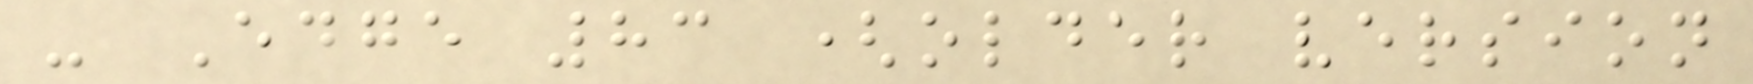- Edge 83 (older version
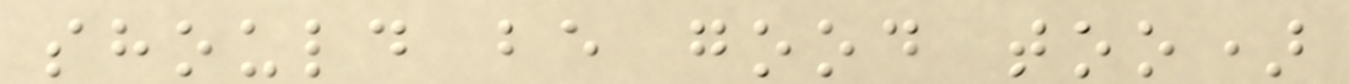should be good too)
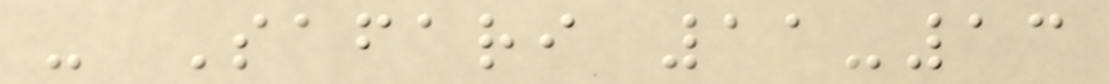- Safari 11-13
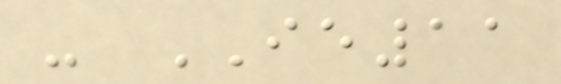- IE11
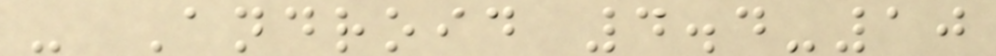- Android 4.4-10
